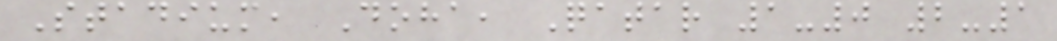Stadium, Doha, Qatar 1-0 2-1
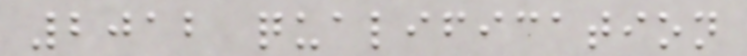2012 qualification
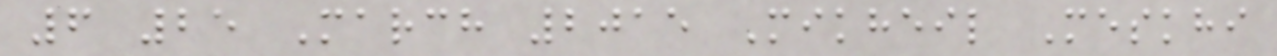6 25 March 2015 Mikheil Meskhi
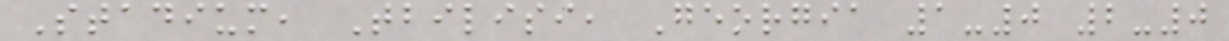Stadium, Tbilisi, Georgia 1-0 2-0
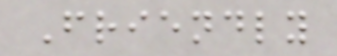Friendly
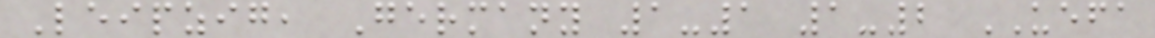Leipzig, Germany 1-1 1-2 UEFA
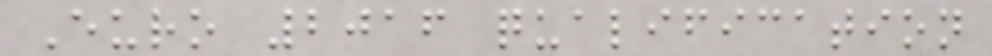Euro 2016 qualification
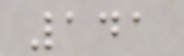141
